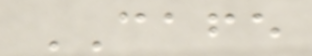CAFE
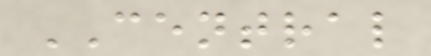CENTRAL
